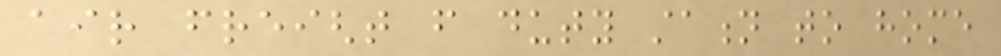air freight from duty station to home
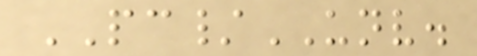PC/UNV.
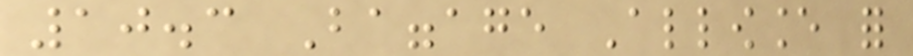10.3 Baggage Allowance for
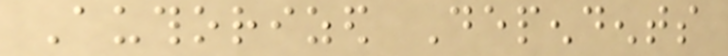Authorized Dependents
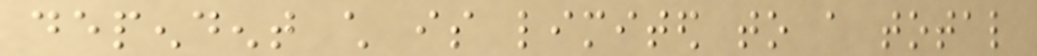dependent child is limited to a total
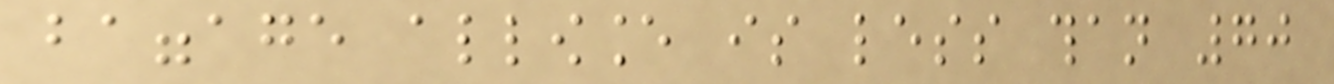baggage allowance is less than 70
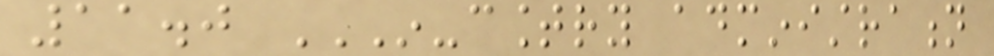11.0 IN-COUNTRY ADMINISTRATION
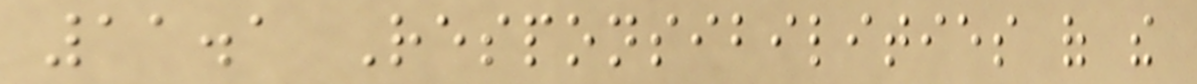11.1 Responsibilities of the
